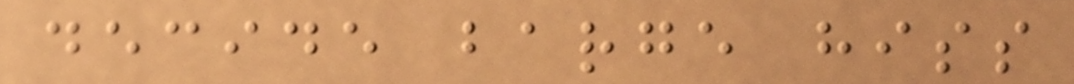decide barge hiss
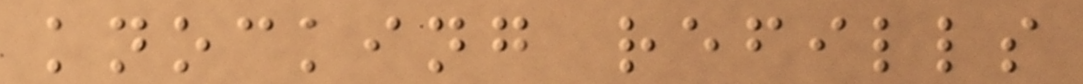knocking refills
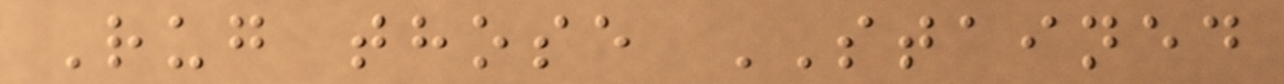Rug those STAINED
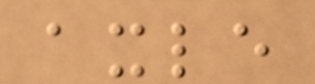axle
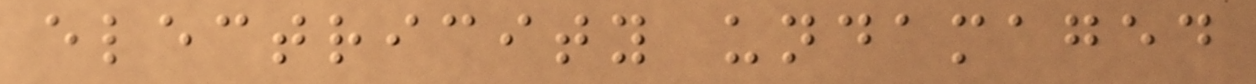electricity undamaged
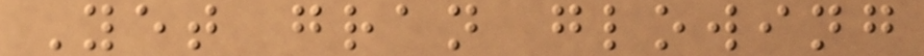Yet gran glowing
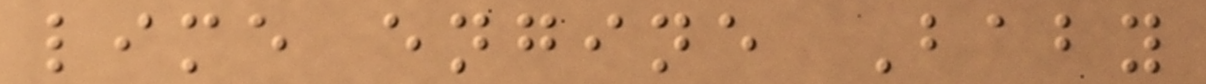lime engine Baby
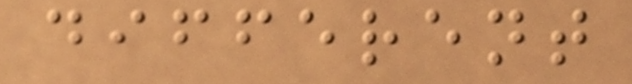different
